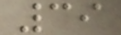39
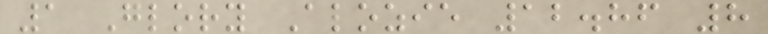1 Glory Alozie 12.86 8
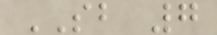SB 7
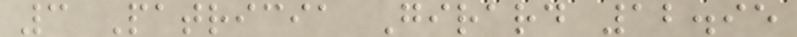3 Patricia Girard 12.95
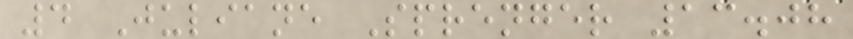4 Juliane Sprenger 13.08
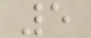5
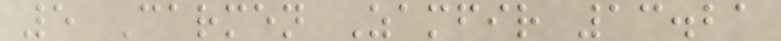5 Carmen Zamfir 13.21
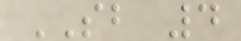SB 4
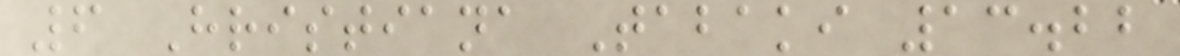6 Hristiana Tabaki 13.22
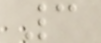3
